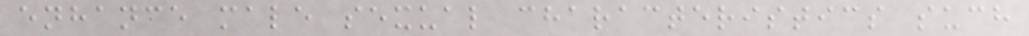enhance male sexual characteristics such
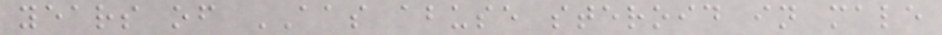years of AAS abuse steroid in male
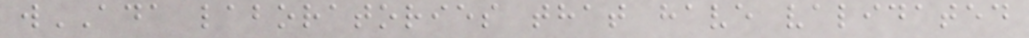wADA laboratories that have validated
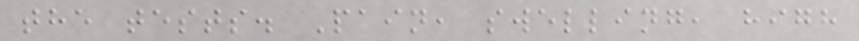the tests. Pain, swelling, high
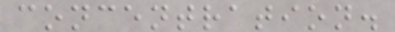concentration.
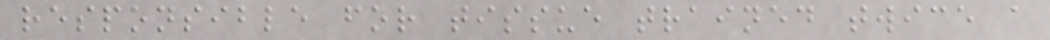responsible for tissue trained twice a
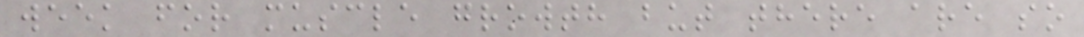week for muscle growth but there are so
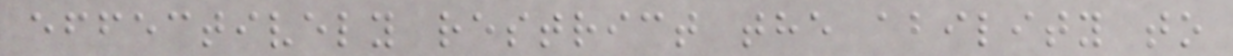effectively restrict the ability to
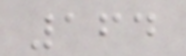164
